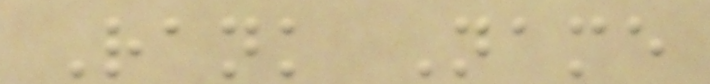Rank Name
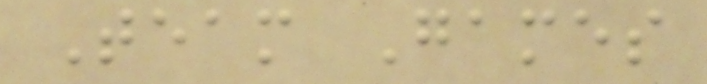Team Games
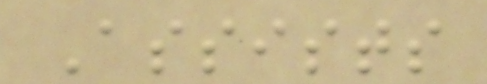Assists
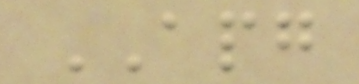APG
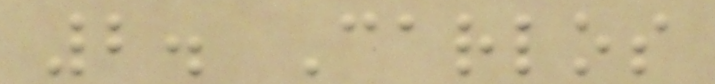2. Carlos
